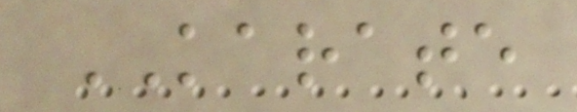KARATE
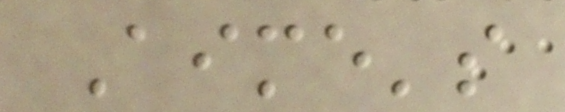Aime's
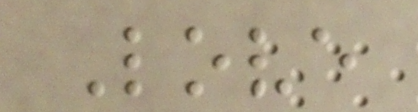Love
